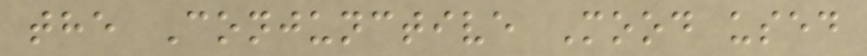the Conjunctive Mood used
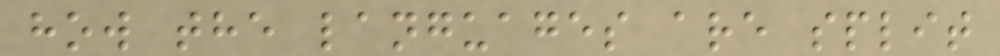how the languages are split
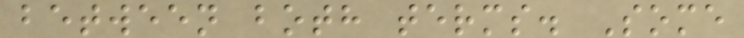between both terms. Some
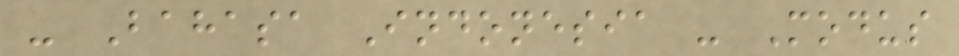- Bahasa Indonesia - Modus
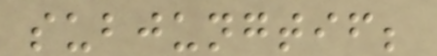subjungtif;
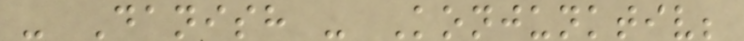- Danish - Konjunktiv;
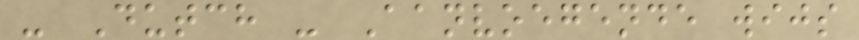- Dutch - Aanvoegende wijs
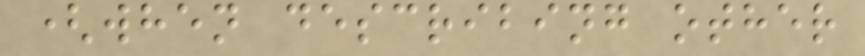(when describing other
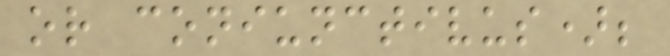or coniunctivus);
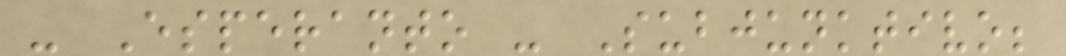- Esperanto - Subjunktivo;
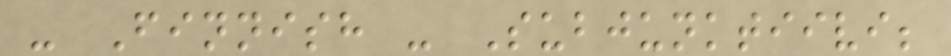- Finnish - Subjunktiivi;
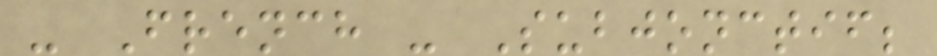- French - Subjonctif;
